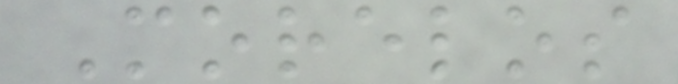Morelos
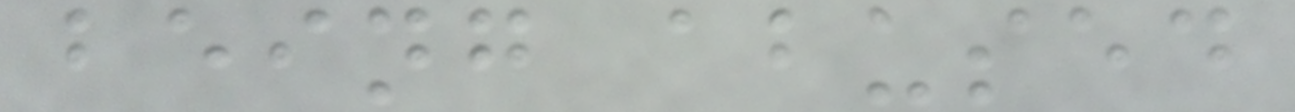being abused
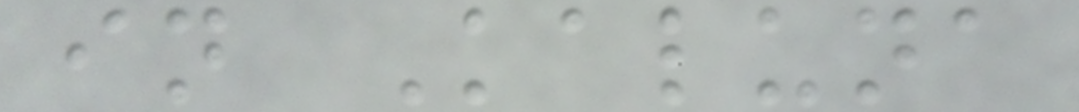in Kaluna
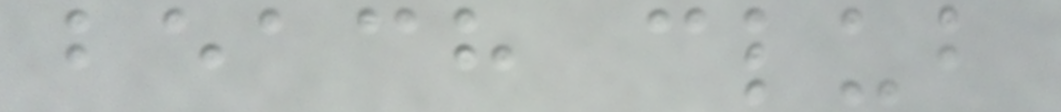beach club
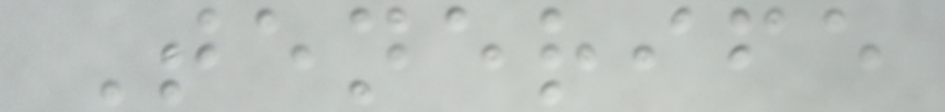Tenerife
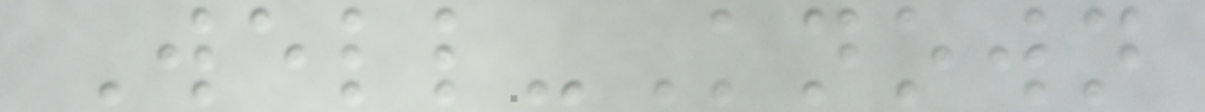Well-Known
